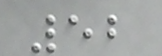52
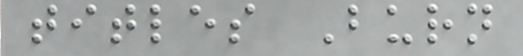titles Burn
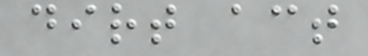dirt act
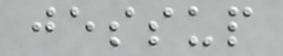jessup
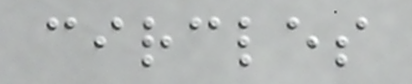circles
